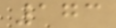173
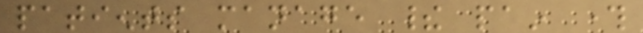patients manage their pain through
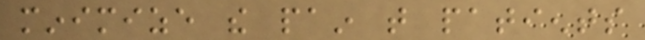minimize the pain that patients
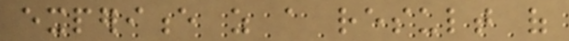experience as a result of
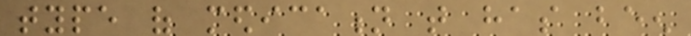type of medication that has been
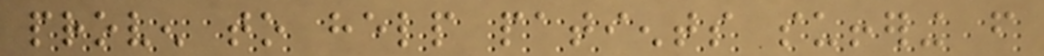proven to help patients suffering from
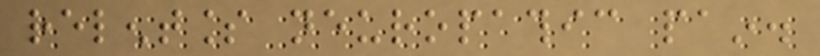relentless neuropathic pain.
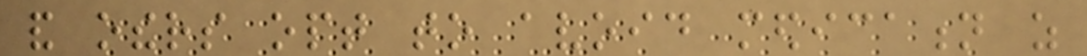and others opt to avoid medication as
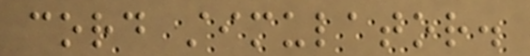cord stimulator.
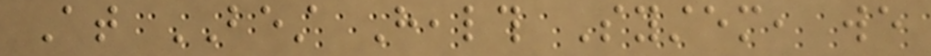At BEST Health System, we
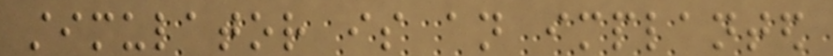stimulator is an implanted
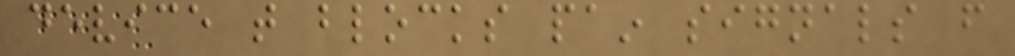device that blocks pain signals from
